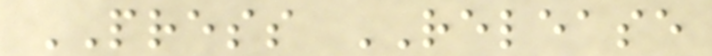PRESS RELEASE
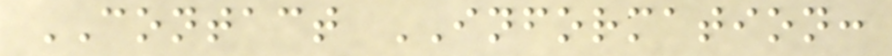CONTACT INFORMATION:
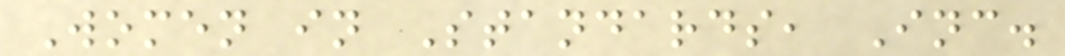Women in Standards, Inc.
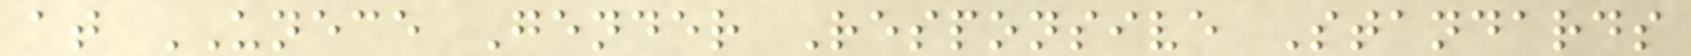at UNECE Gender Responsive Standards
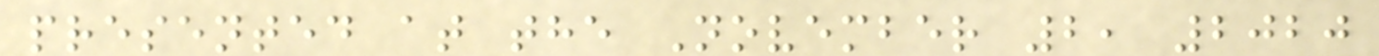presented at the November 2, 2020
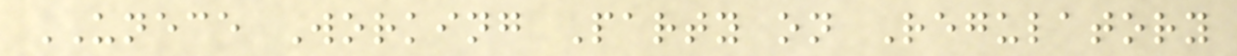UNECE Working Party on Regulatory
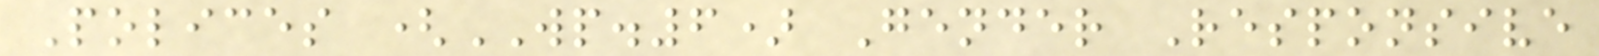Polices (WP.6) Gender Responsive
